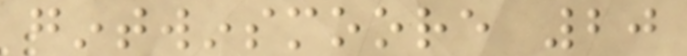gintwinsmoore 20
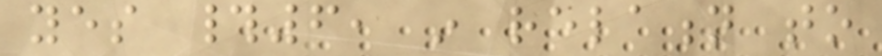yes #6, in relation to
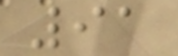91
